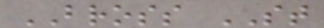BROSS ST
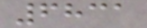6831
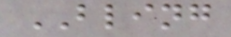BLING
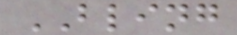BLING
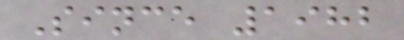Since 1982
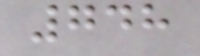748
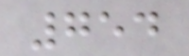754
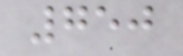750
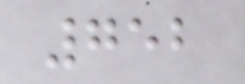752
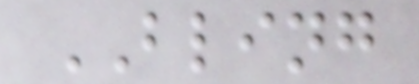BLING
